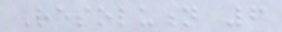Resolution 6
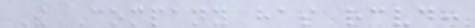The Company has received:
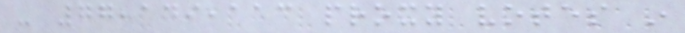- 77,149,113 proxy votes in
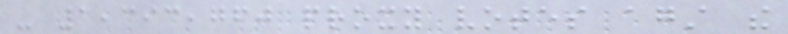- 1,393,760 proxy votes against the
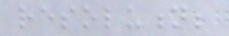resolution;
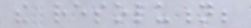the resolution;
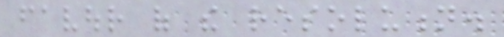favour of the resolution.
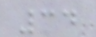34
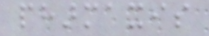pharmaxis
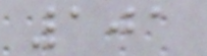101
